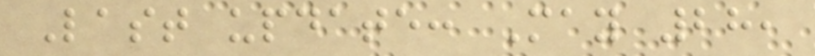Last update: May 28,
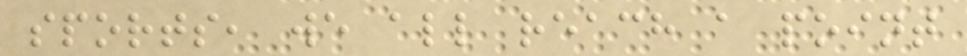sports, we all reach a point
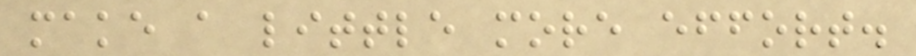make a little more effort.
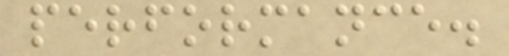performance.
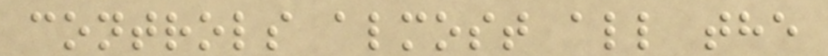controls almost all the
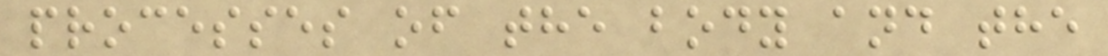processes of the body and the
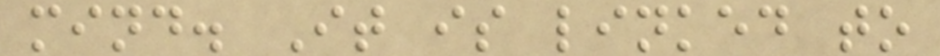mind. It is linked to
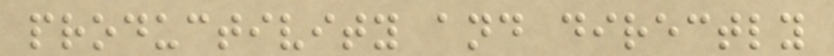productivity and directly
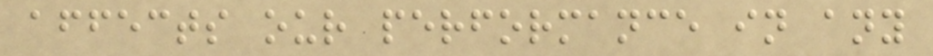affects our performance in any
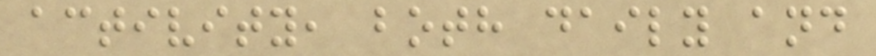activity, both daily and
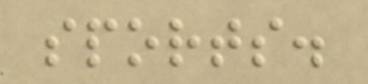sports.
